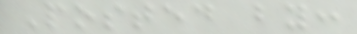Posted by:
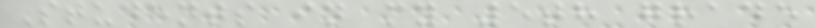Students in my 5th grade
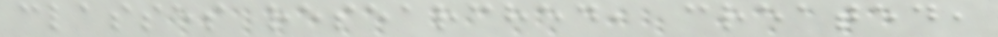classes researched, created,
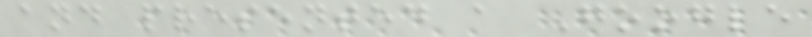and presented a Google
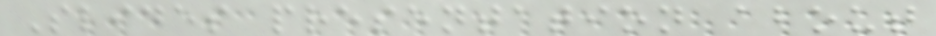Slides presentation about
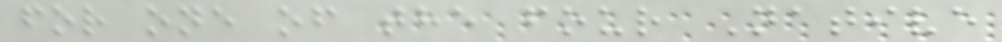for one of the four Native
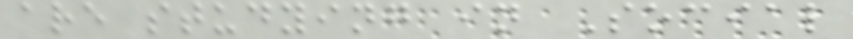are studying in Social
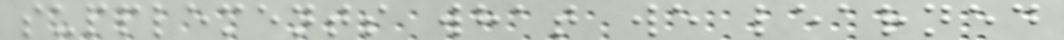supplements what we learned
